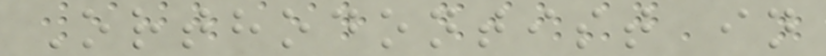Orthodontist in
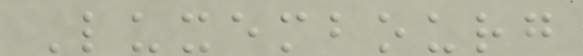Luxembourg
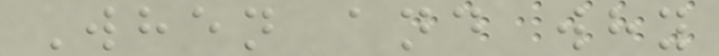When and why
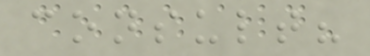consult?
